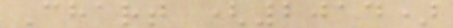Chart (2014)
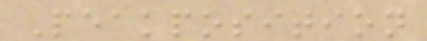Peakposition
